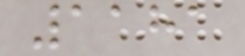1181
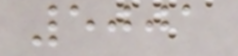5001
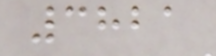3821
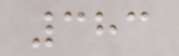383
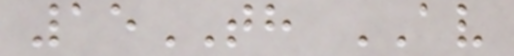15TH AV
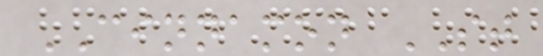CINNAMON ST
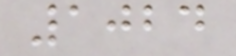1024
